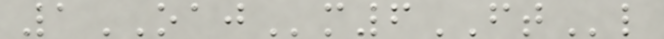1OAJm6FTl
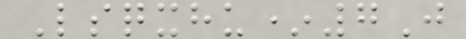Lsqxhu*7J
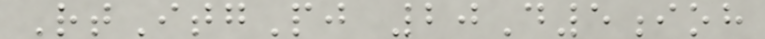RtItgPj 20D5ioh
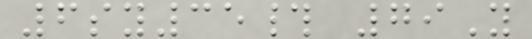6sy35# 79Y
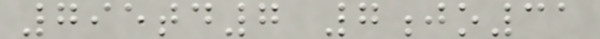795td7 7jo31
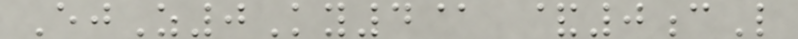EjZ0Ky4@ &0cL
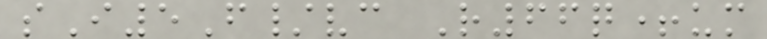sI5F/vc R66q+um
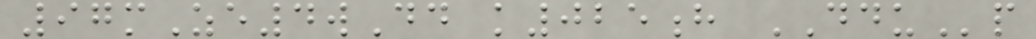97mZe4wDd k025h DDUp
